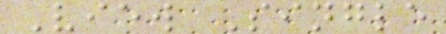View Single
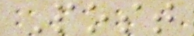Post
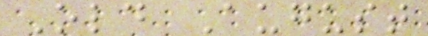Old August
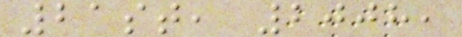21st, 2008,
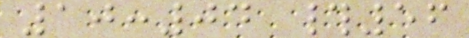10:04 #56
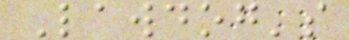Lawdog's
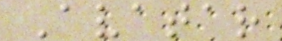Avatar
